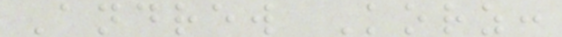Andrew Korz:
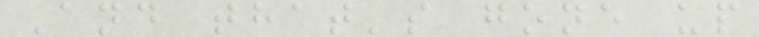And that's gone up
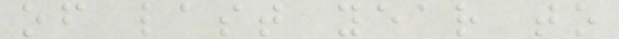of last year to
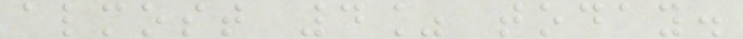almost 4% today.
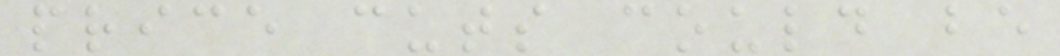price cuts could be
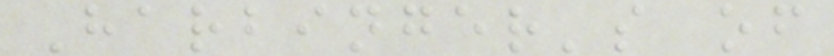Harbinger's of
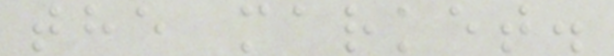the market.
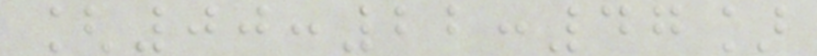[00:22:47]
